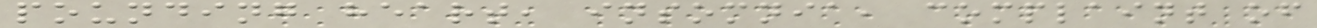pounding heart, insomnia, complaint of
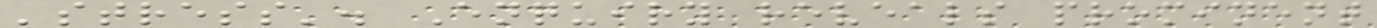'stress'. Enquiry reveals prominent
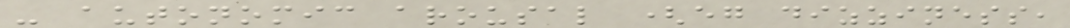- autonomic arousal (eg dizziness,
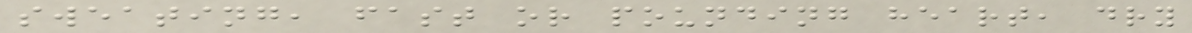sweating, fast or pounding heart, dry
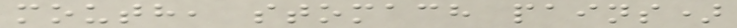mouth, stomach pains)
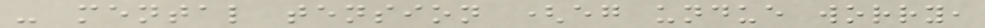- mental tension (eg undue worry,
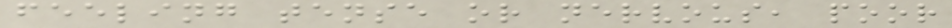feeling tense or nervous, poor
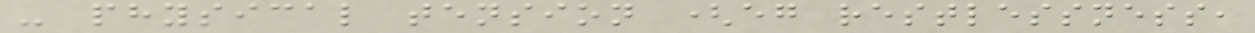- physical tension (eg restlessness,
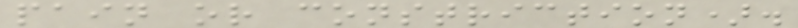pain or constriction).
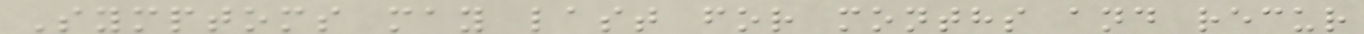Symptoms may last for months and recur
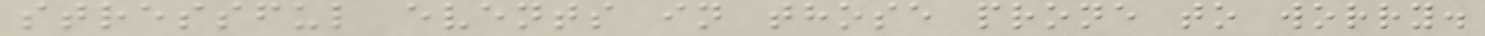stressful events in those prone to worry.
